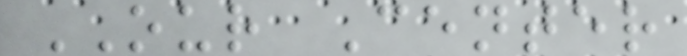OUR Center
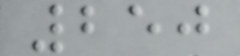250
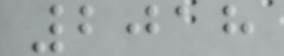2018
